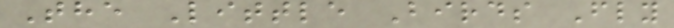The Little Birds Fly
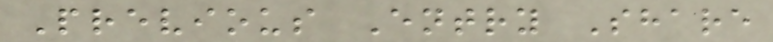Previous Entry Share
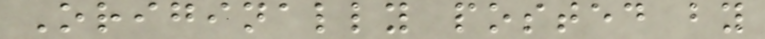Originally posted by
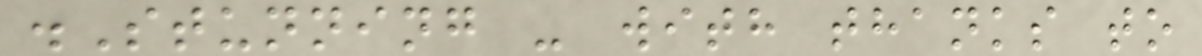.Stunning - with thanks to
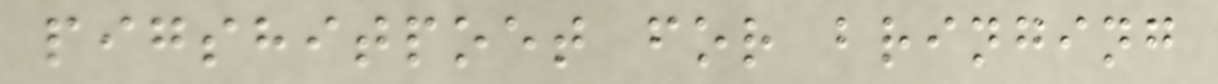pigshitpoet for bringing
